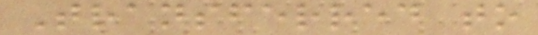Transferred to
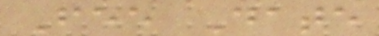Fee Date
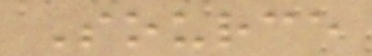Source
